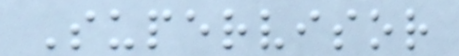Supervisor
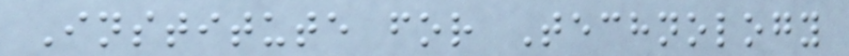Institute for Technology
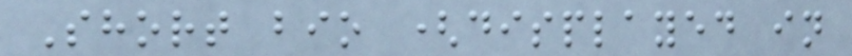Short bio (displayed in
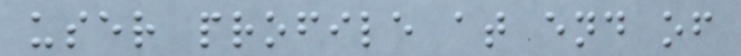user profile at end of
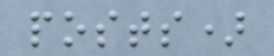posts)
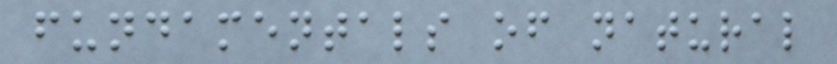fundamentals of natural
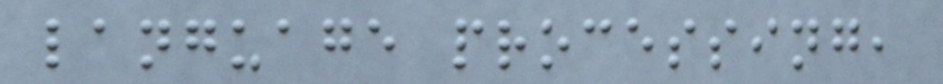language processing,
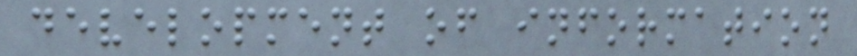development of information
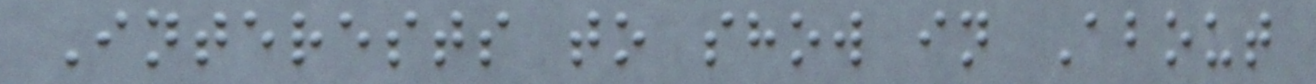Interests to show in About
